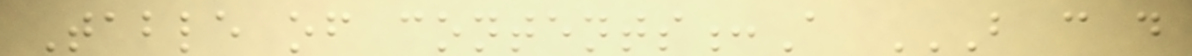Table of contents:A B C D
